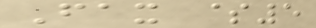Fax $5
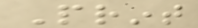Print
